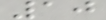10
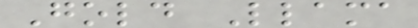Gold Llama
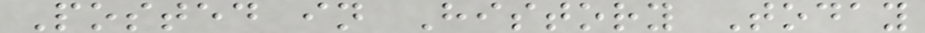Posted in History Today
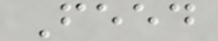Feed
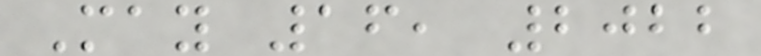May 16, 2022
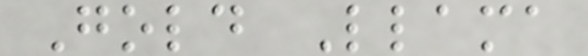Gold Llama
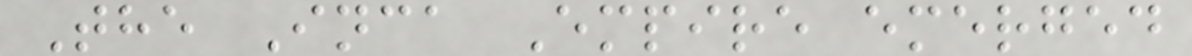The Inca Empire emerged
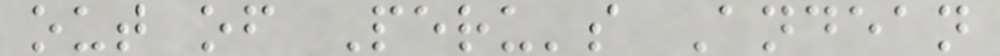out of Peru's Andean
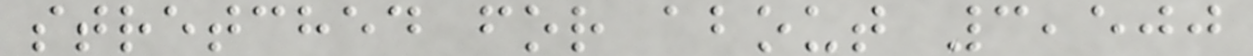stretched for about 3,500
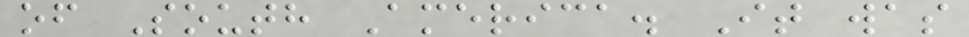of South America. It was
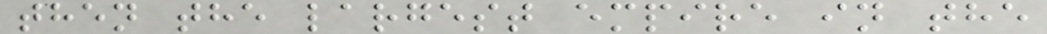then the largest empire in the
